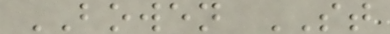BOWEN ST
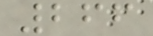266
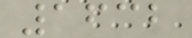1632
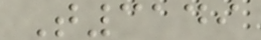T3149
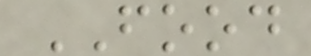FOOD
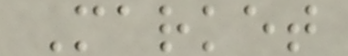Market
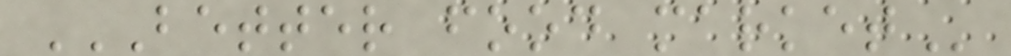BETTER FOOD MARKET
